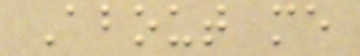About me
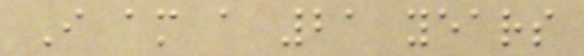I am a 21 years
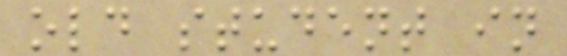old student in
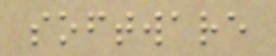software
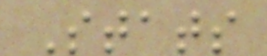Stats
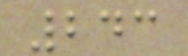243
